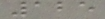125
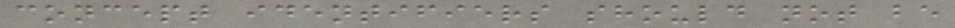concept identifiers should not be
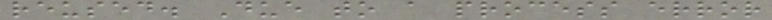reused. Due to a process error
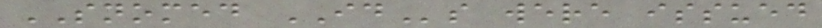SNOMED IDs were issued
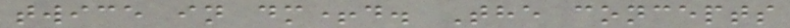twice in dm+d. The concepts
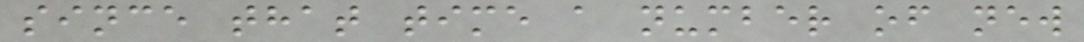since that time a number of new
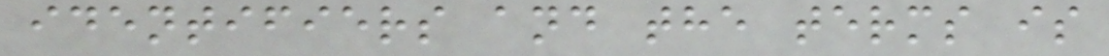identifiers and the terms is
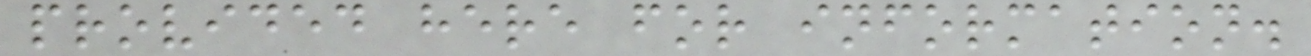provided here for information.
